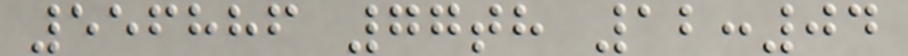556886 77th 12:04
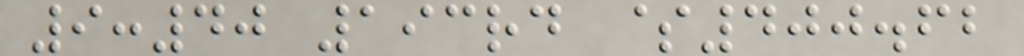9:40 193rd $400.62
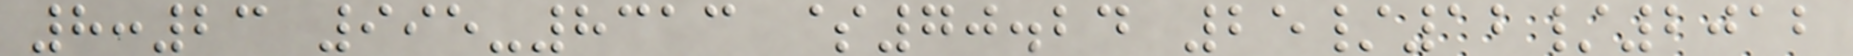8:23 995-8313 $70.24 25/12/2012
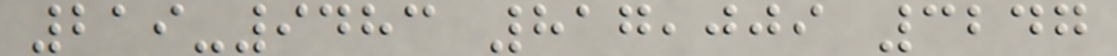219-9483 817,009 3247
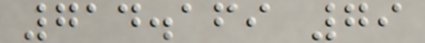714.169 79
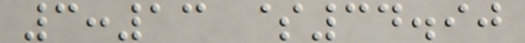3:13 $34.90
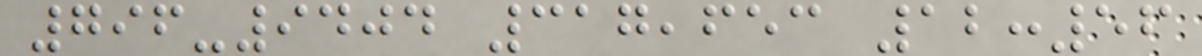796-9404 317,653 12:56
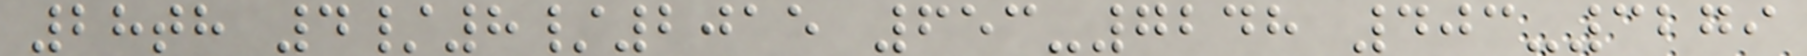28th 4/8/2015 653-7248 403-3279
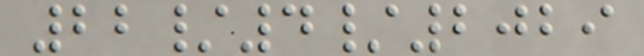22/4/2029
